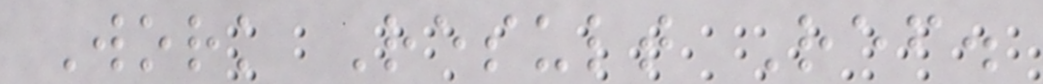Work Result Ref.
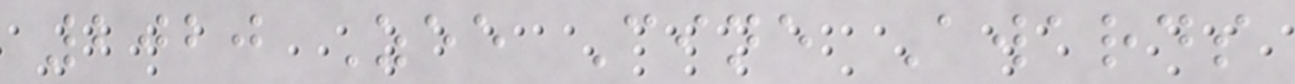2020 Zee Cine Awards
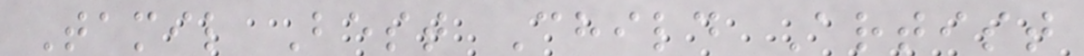Tamil Best Child Artist
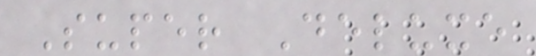Super Deluxe
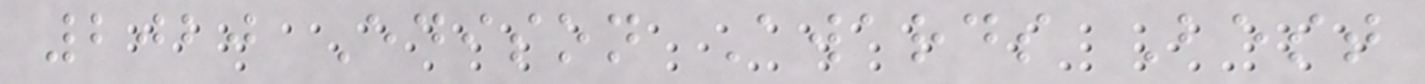2020 Edison Awards Best
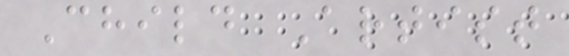Child Artist
